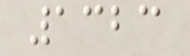1323
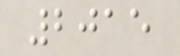2015
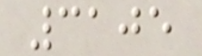3105
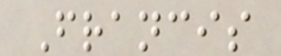Francis
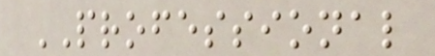PROFESSIONAL
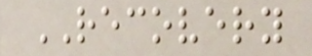RECOVERY
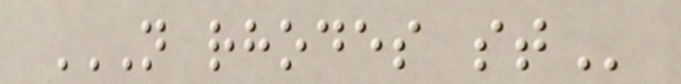N RHODES ST
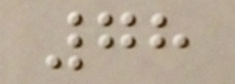78
